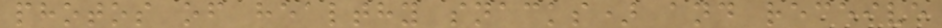photos of healthy snacks) and receive
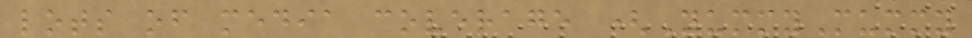lots of media coverage (YummyMummy
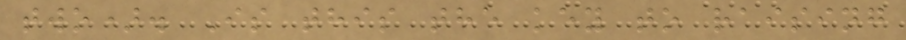two). Is this the key to raising
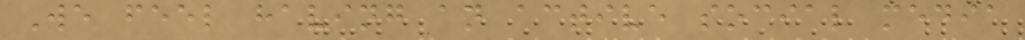We feel having an active social media
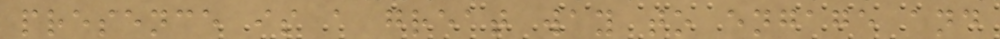presence is a great way to engage and
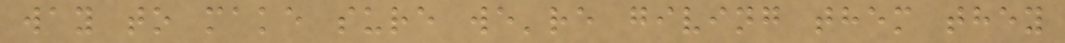way to make sure we're giving them they
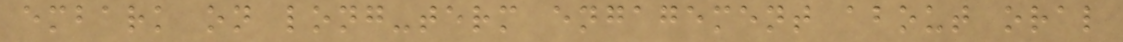embark on long-term engagement about oral
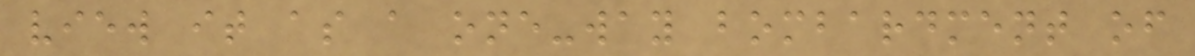view it as a one-way bombardment of
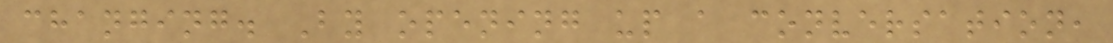changing. By opening up a conversation,
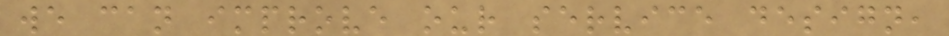we can improve our service design,
